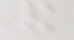and
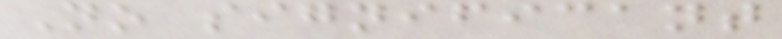No significant
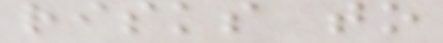risks to
